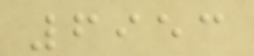6953
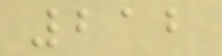212
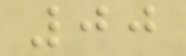00
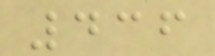436
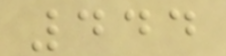444
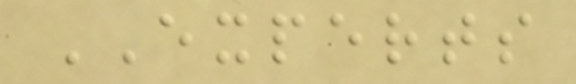EXPERTS
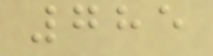785
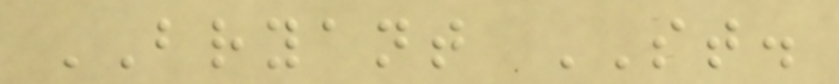BRYANT ST.
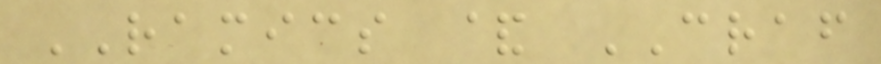RAMICS & CRAF
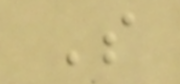S
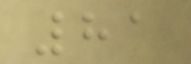81
